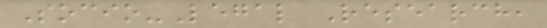Socio-Legal Research,
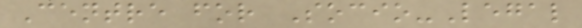Centre for Socio-Legal
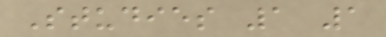Studies 1 1
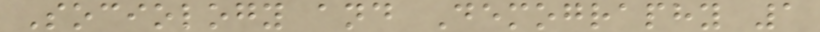Sociology and Demography 1
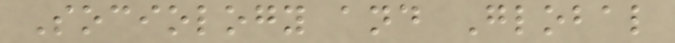Sociology and Global
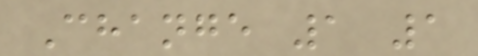Change 1 1
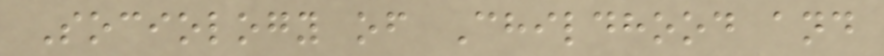Sociology of Childhood and
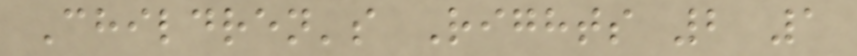Children's Rights 2 1
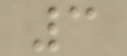3
